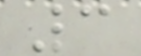3
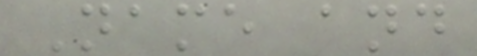Name and
